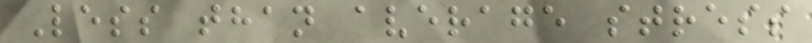Less than average stress
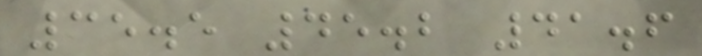35.5 45.2 41.6
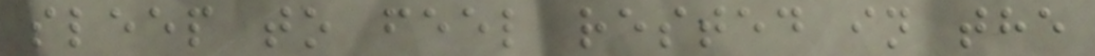sleep to feel rested in the
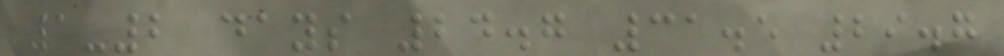1-2 days 24.7 31.5 29.7
